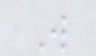W
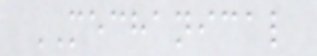MECHANICAL
